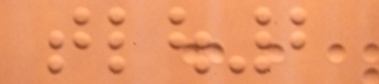tlou2
